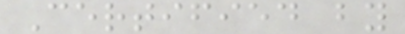Certified by
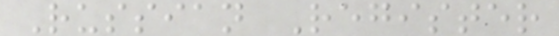Russian Register
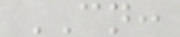CN:
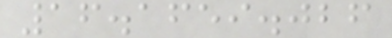16.1659.026
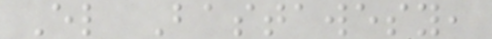El Bastawesy,
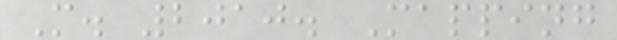M. 2010. Mapping
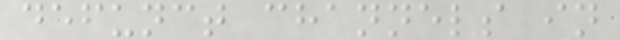defunct channels in
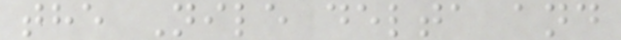the Nile delta and
